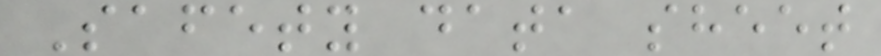Safety data sheet
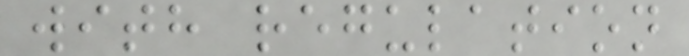with regulation
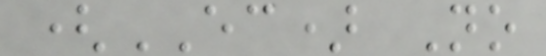(EC) No
